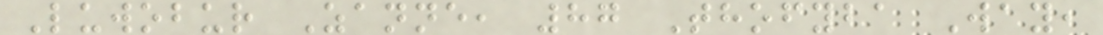Luwobur Zanne, 87 Thofyba Way,
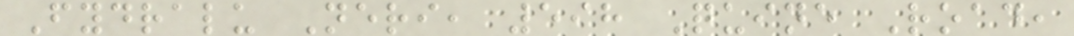Fydralu Neri, 598 Quine Road,
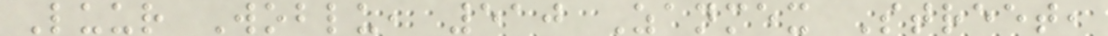Luur Woblu, 510 Zanmex Street,
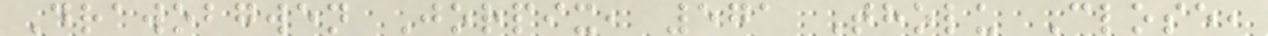Drawobgwen Jorpix, 571 Tholu Close,
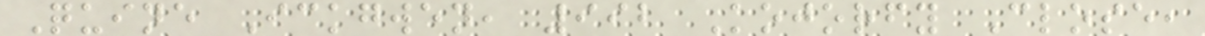Quine Ickgwen, 992 Kojorfy Close,
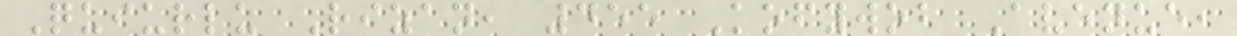Quiurlu Rizan, 455 Kofywob Avenue,
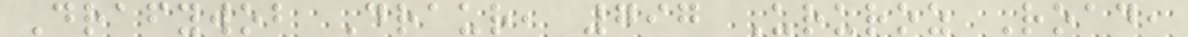Drafywob Draur, 797 Ururoz Road,
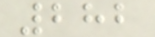282
